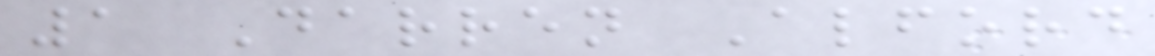1 Darren Alford
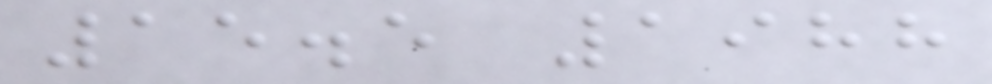15.5 1988
